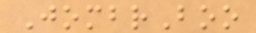JombrBoo
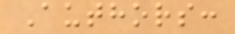Authors:
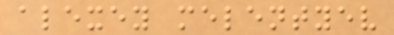alexey melentyev
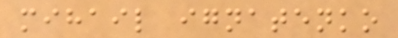mihail ignatenko
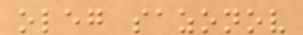oleg sazonov
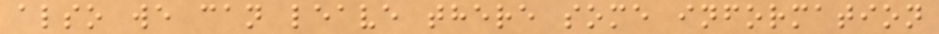also we can leave there some information
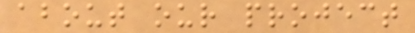about our project
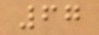67
